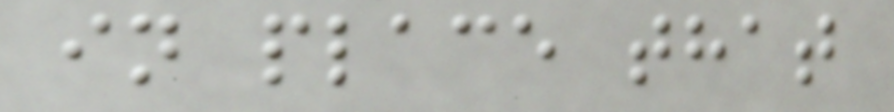in place that
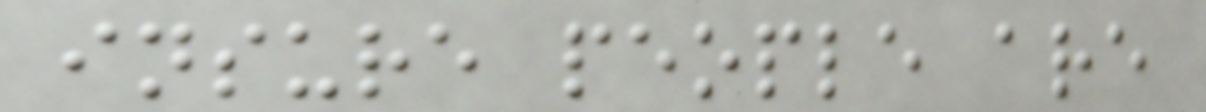insure people are
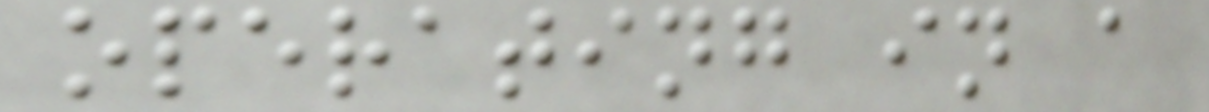operating in a
